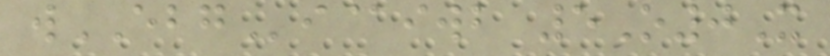wEBGi@iwb 5O0X
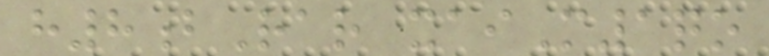h8bRar xaiM1qo
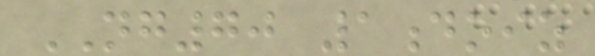NG70 1doiz
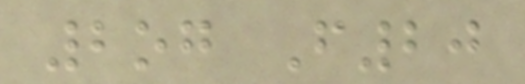2og F20
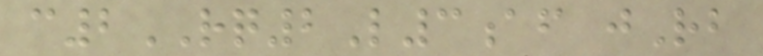c2RQ2L3af jRb
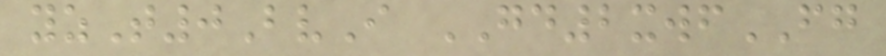yzT0BvI GD2xwfFG
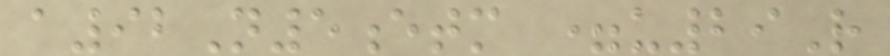a92N5etm =u29R
